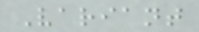Variant
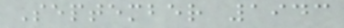September 1943
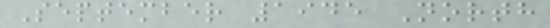September 1945 North
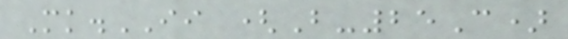Mk.II (B-25C)
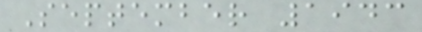September 1943
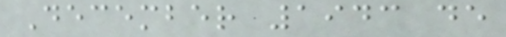December 1943 de
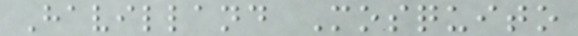Havilland Mosquito
